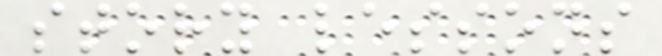story lessons
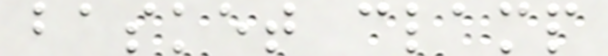basket clamp
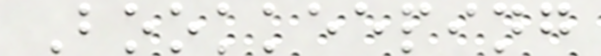Bookkeeping
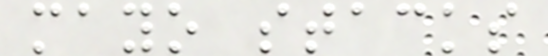mayo stacks
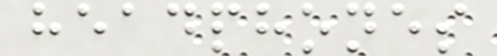headphones
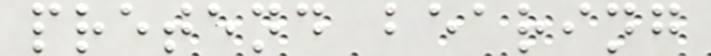pretend bearing
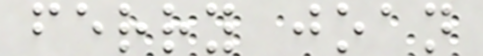ferry joan
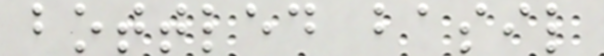bottled basil
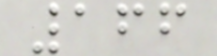166
